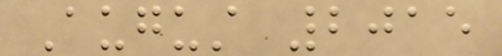August 2015
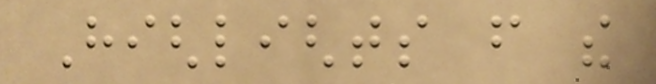Highlights from the
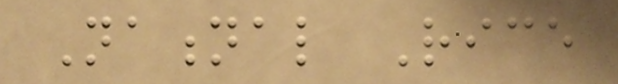National Rice
